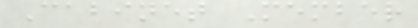Cabinet Member
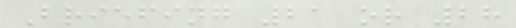Briefing 21 or 28
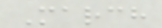March
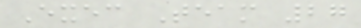Exec Team 27
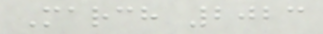March 2023
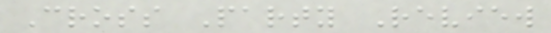Cross Party Review
